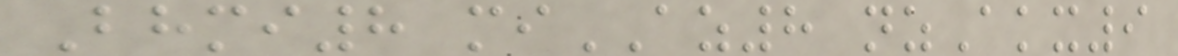Bhmi8 miAZ8 nzAkx9
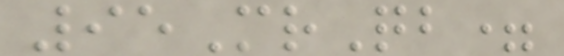95MrQb=
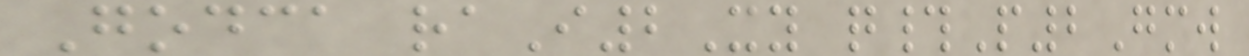Godca raI2Xy q#P2Gmw
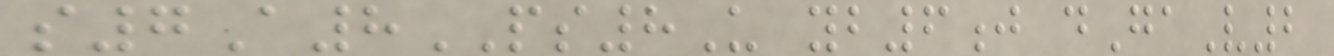s7A8PS8U yb6j dGaV2
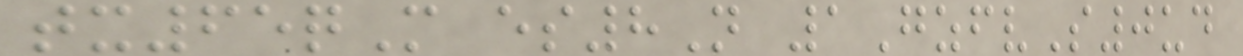tx65qM es8N 1GzfvS0ud
